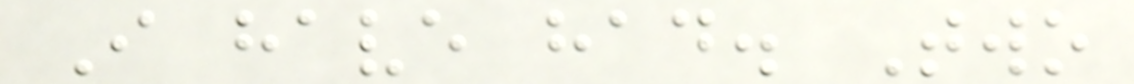I have had. Two
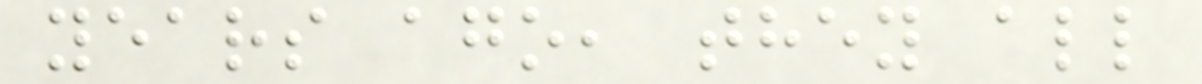years ago, they all
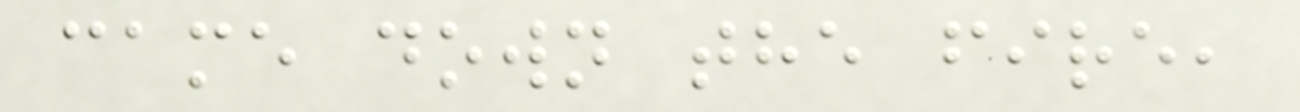came down the fire,
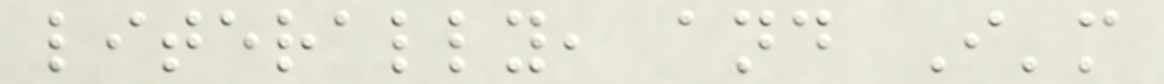literally, and I'm
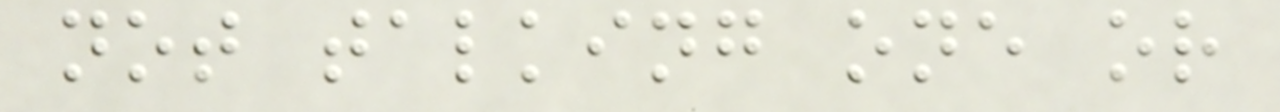not talking one or
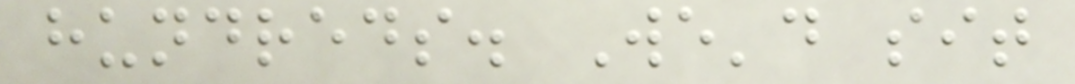hundreds. We'd sit
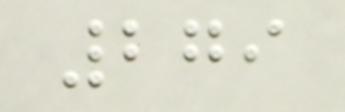279
